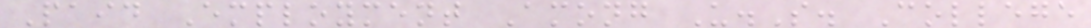Paid Employment Among U.S. College
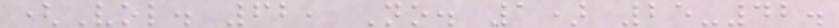(Vol. 62, No. 1) 25-42.
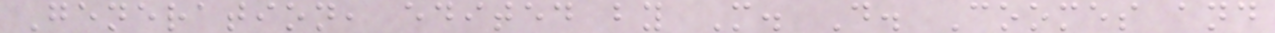Generation, edited by M. D. Coomes and
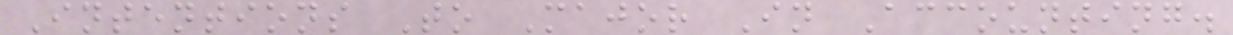Intentions To Major In Accounting.
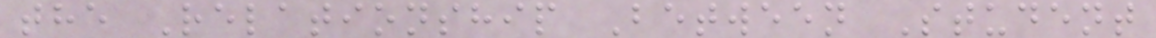the Relationship Between Student
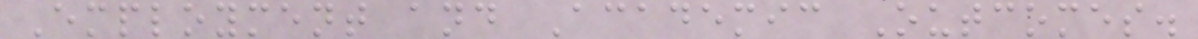Employment and Academic Outcomes.
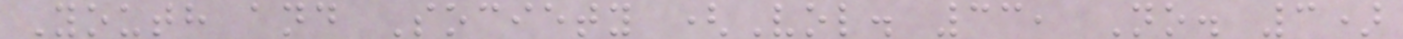Youth and Society (Vol. 33, No. 3)
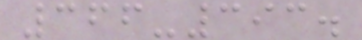366-393.
